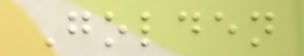Golden
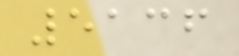5136
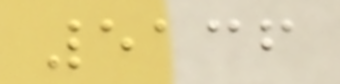5136
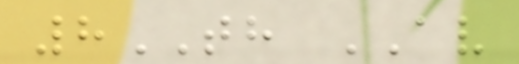8TH AV
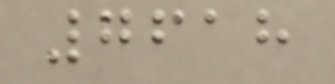7618
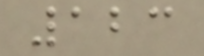123
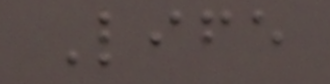Life
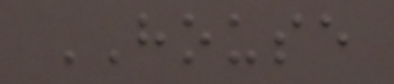HOUSE
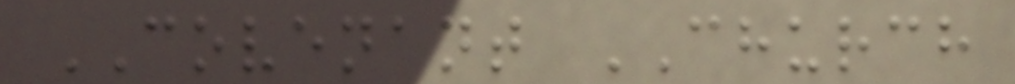COVENANT CHURCH
